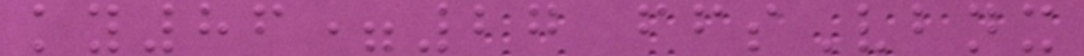ky86=27 ffsVbnx
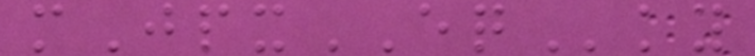mJpxEQky
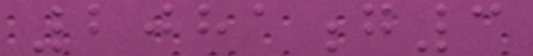2081g3
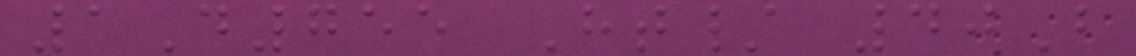1D755 Ht/ 40B
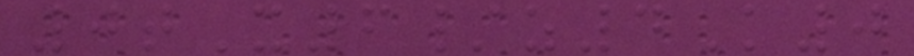0tX6/z4K0
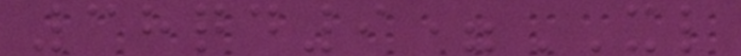38qd9=XL
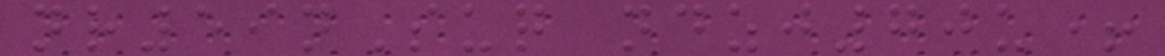nr59nSuq ndzj70u+
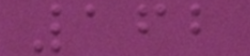162
